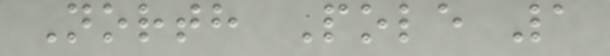North Pole 1
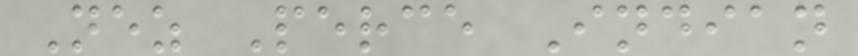Nez Perce Indian
